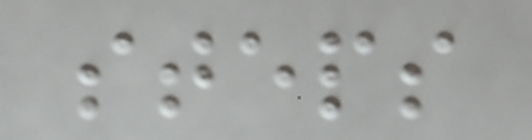steps
